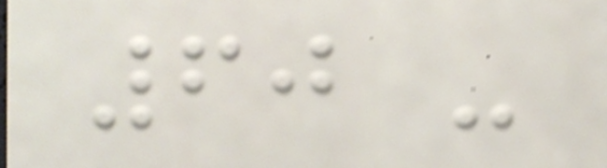60 -
